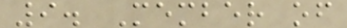9. Member of
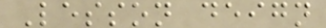Lesson deign
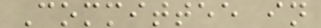Committee in
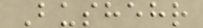Bushehr
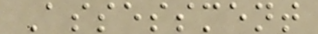Assessment
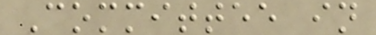Committee in
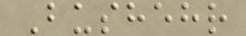Bushehr
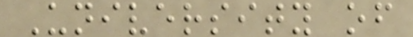University of
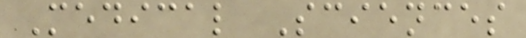Medical Sciences
